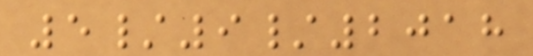5/9/2018
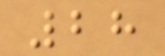28
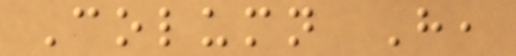Column H,
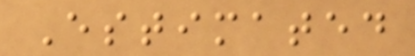Estimated
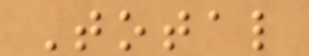Total
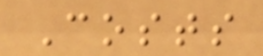Costs
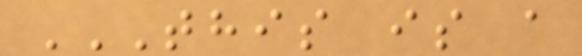THIS IS A
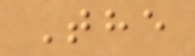The
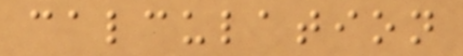calculation
